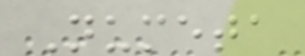Numeta
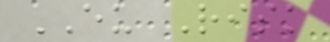EU Risk
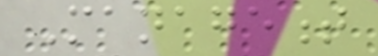Management
